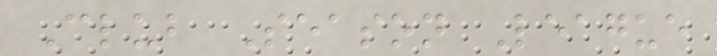Club Season League
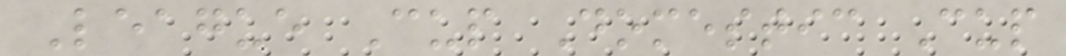League Cup Domestic Cup
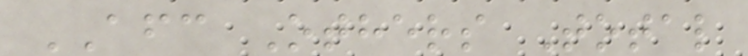AFC Others Total
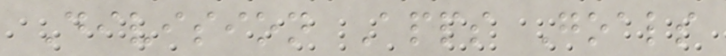Division Apps Goals
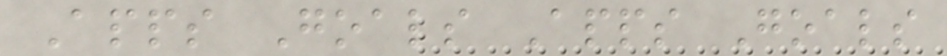Apps Goals Apps Goals
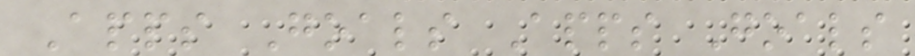Apps Goals Apps Goals
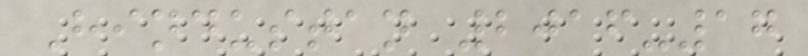Hindustan 2016-17
